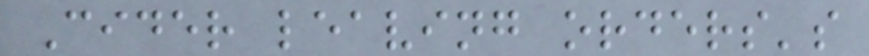Cider leaving orders's
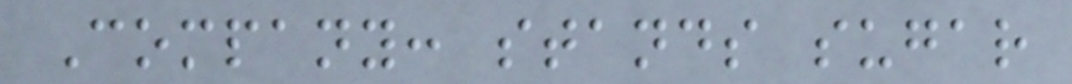Company: stands sugar
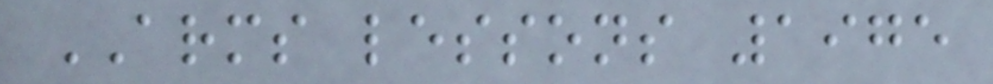ARMS lessons 1975
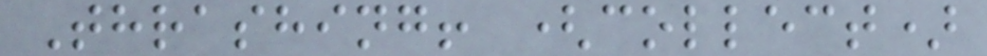Thrashing! (collect)
